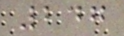247
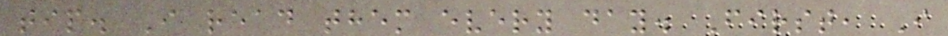tip. I read them every day. First, I
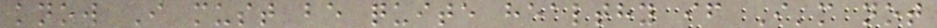know I must be quite healthy if I'm not
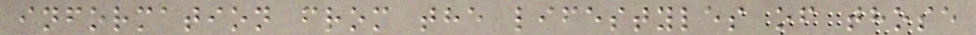information from the lifestyles of those
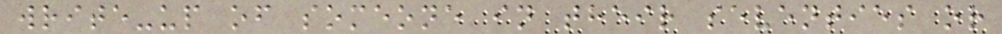write-up of someone in their seventies or
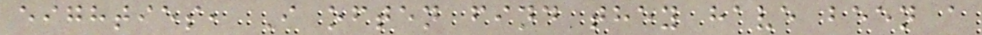eighties, I often find they have been a
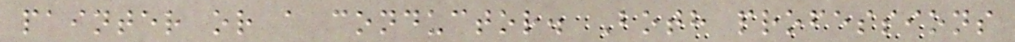painter or a conductor. Both professions
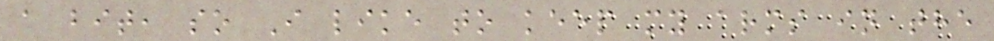a bit, so I like to keep my arms in the
